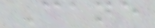Cane
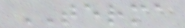TERMA
